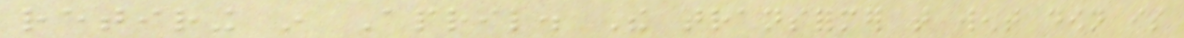retiring in April. The transformer that went down is
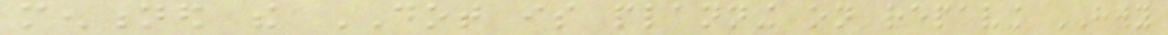mentioned the DOT is planning on repaving HWY
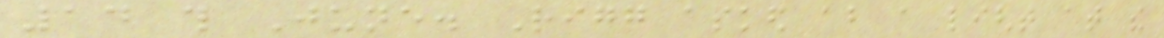14 this June. Rigg asked about a light at the
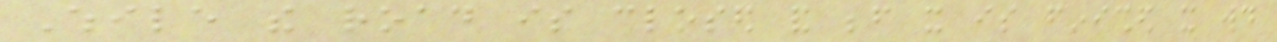While the road is closed and before it is finished it would
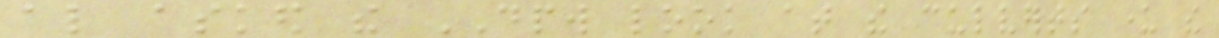also asked the DPW look at the culverts under the
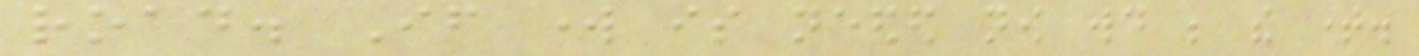road. If work is needed now would be the time.
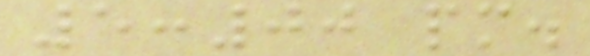5:00 pm.
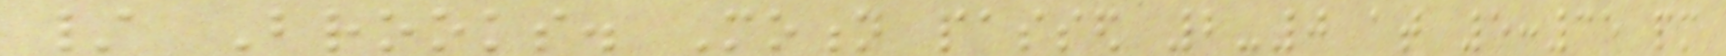/ Brooks. Motion passed 2-0 at 5:35 pm
